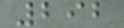292
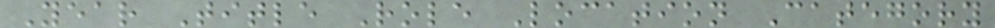Year Title Role Location Category
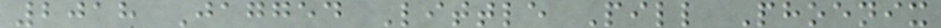2018 Jagged Little Pill Phoenix
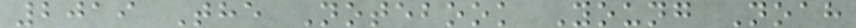2019 The Notebook Young Noah
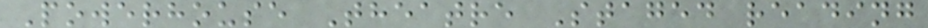Powerhouse Theatre Staged reading
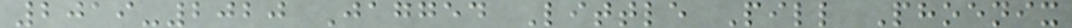2019-2020 Jagged Little Pill Phoenix
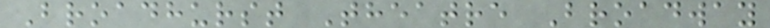Broadhurst Theatre Broadway
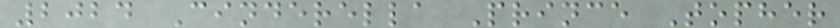2024 Cinderella Prince Topher
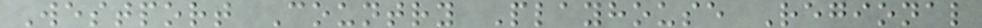Westport Country Playhouse Regional
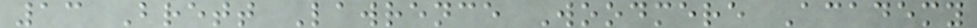13 Brett Lawrence Woodmere Academy
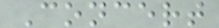Concert
